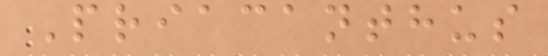Priacanthus
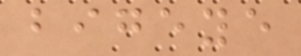bigeye
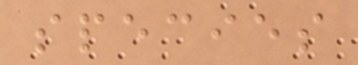species
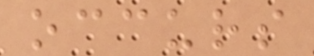occurs
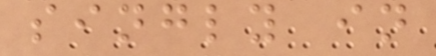singly in
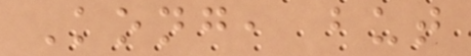Kong, but
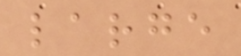large
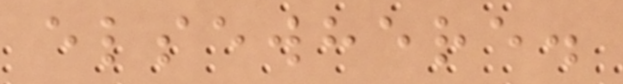elsewhere.
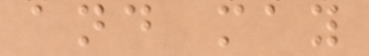and may
